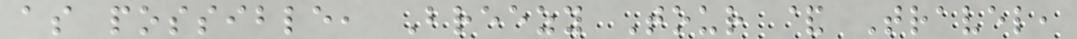as possible, Breezy Tour & Travel,
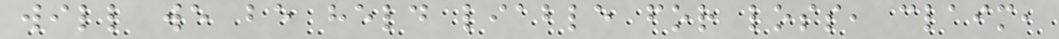will we be held liable for loss, claim,
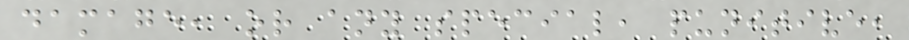damage, or any special, punitive,
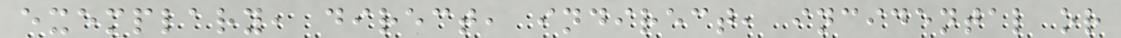exemplary, direct, indirect, incidental or
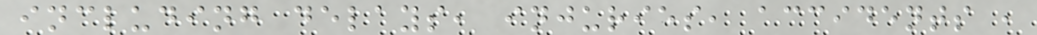including delays, injuries, accidents ,
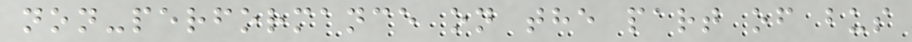non-performance on the part of bus
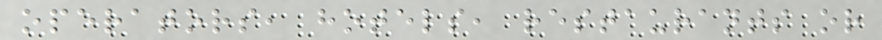operators, hotels, restaurants or
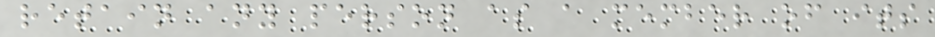retain any person as a member of its
